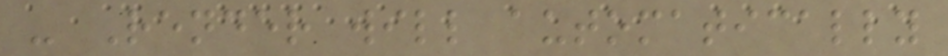- Render will automatically
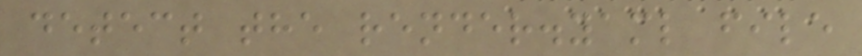detect the render.yaml file
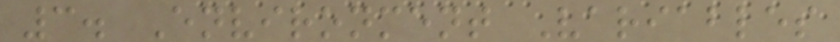3. Environment Variables
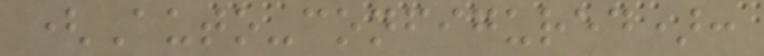(Auto-configured):
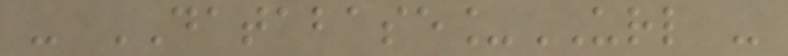- DATABASE_URL -
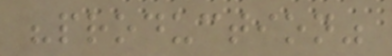"production"
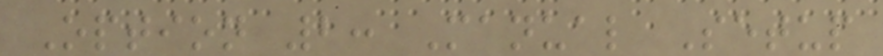Option 2: Manual Setup
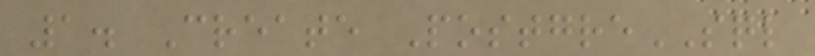1. Create PostgreSQL
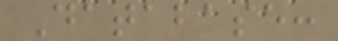Database:
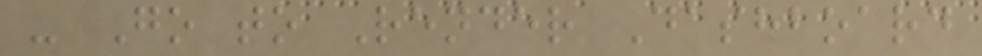- Go to Render Dashboard
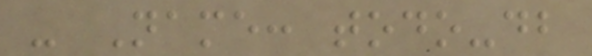- Name: todo-db
